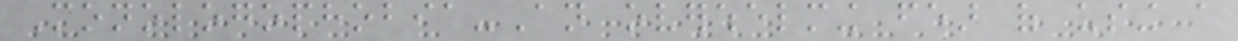Monologophobia-An overwhelming fear of using a
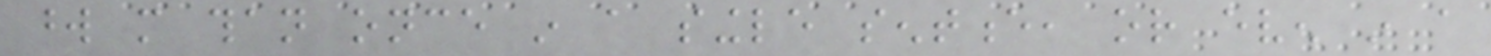word more than once in a single sentence, or even in a
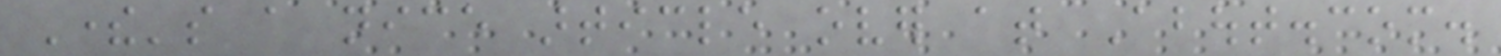There's a nice article over at About.com.
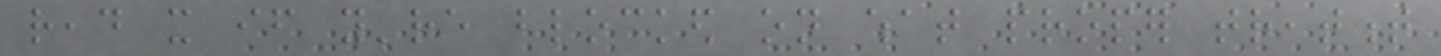read it if you're blocked on what proper treatment
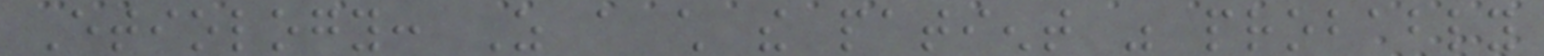Etiology: As a child the patient was probably
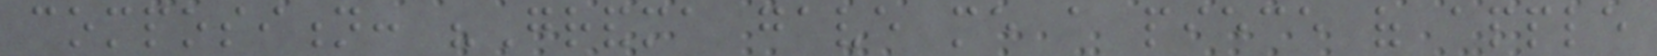composition: "Grandma gave me a piece of apple
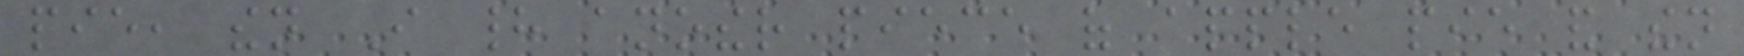pie, then I had another piece of apple pie and then
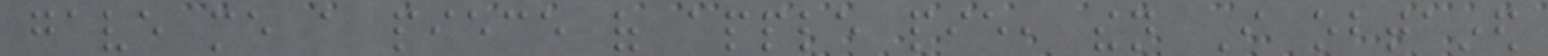gave me a piece of apple pie, then I obtained
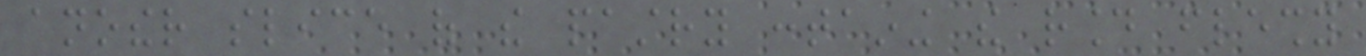another slice of the pastry containing the round fleshy
